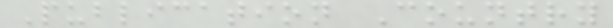Publication Country
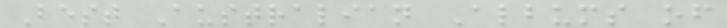Best Australian Albums of
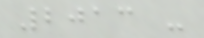2013 -
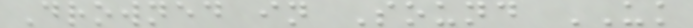Drowned in Sound UK
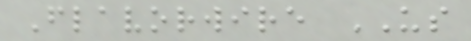Flavorwire US
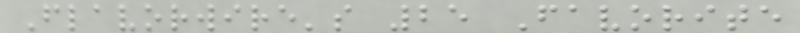Flavorwire's 25 Favorite
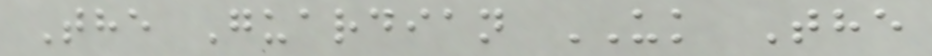The Guardian UK The
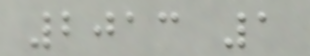2013 1
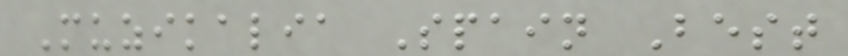Muzikalia Spain Best
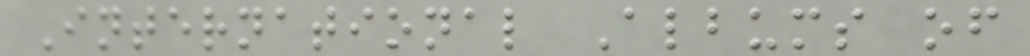International Albums of
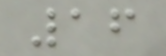16
